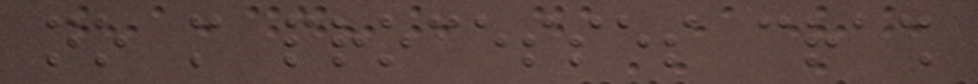no more processes crash
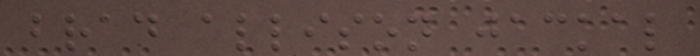brad allison jackal
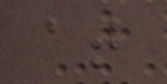at
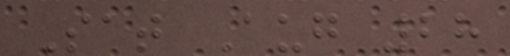Sat Aug 28
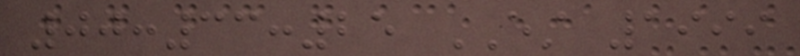00:33:25 EST 1999
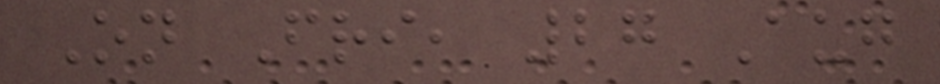On Fri, 27 Aug
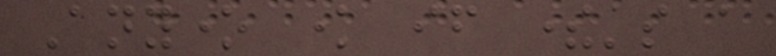Anyone know if there's a
